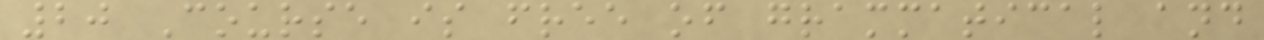20 Course is free of grammatical and
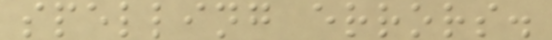spelling errors.
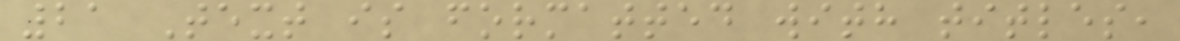21 Text is formatted with titles,
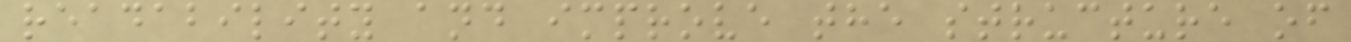readability and improve the structure of
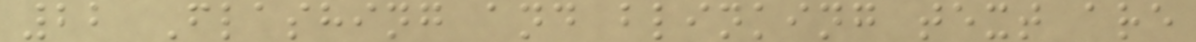22 Flashing and blinking text are
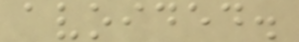avoided.
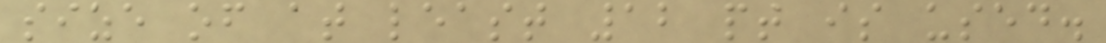size of at least 12 pt is used.
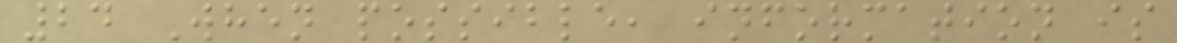24 When possible, information is
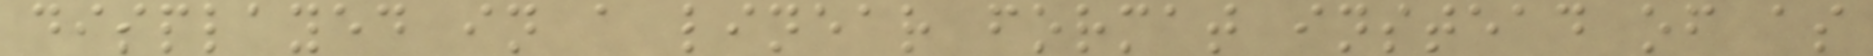displayed in a linear format instead of as
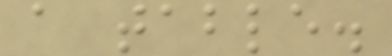a table.
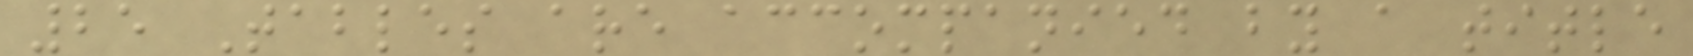25 Tables are accompanied by a title
